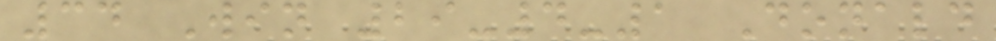34 Win 29-4-1 Donald
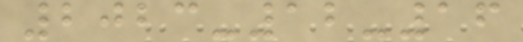2023-12-16
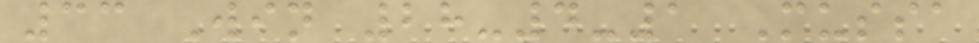33 Win 28-4-1 Mussa
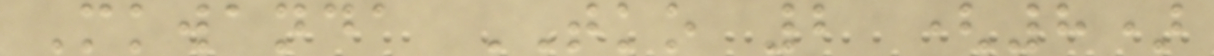Mkwanda TKO 2 (8)
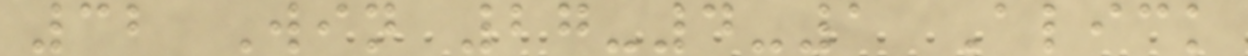32 Win 27-4-1 Alick
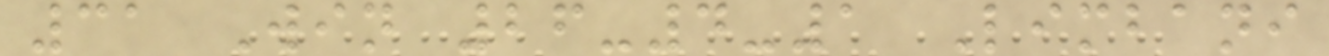31 Win 26-4-1 Limbani
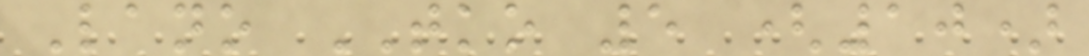Lano TKO 5 (10)
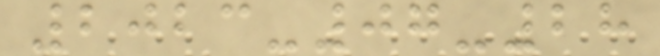2023-07-28
